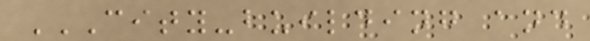CITY-BUILDING AND
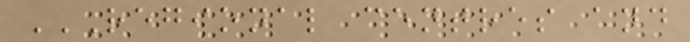REGIONAL CENTRES AND
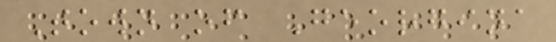Town of Georgina
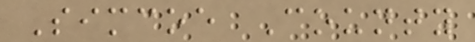Simcoe County
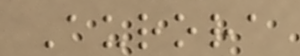Aurora
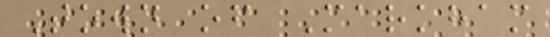Town of Markham
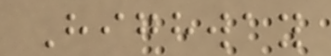Highway
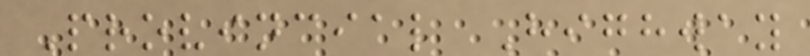Provincial Highway
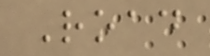Road
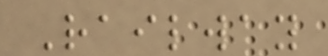Railway
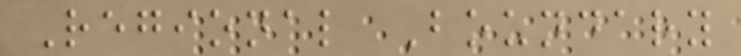Regional Boundary
